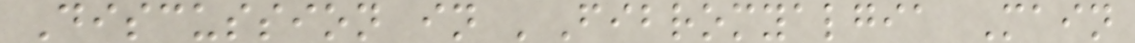Discussion in 'Fibromyalgia Main
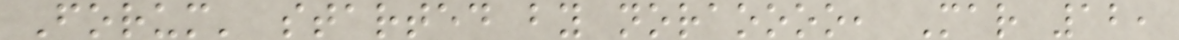Forum' started by noraoooo, Mar 12,
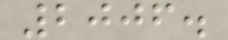2006.
